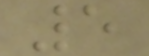5
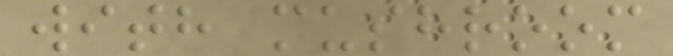with mushroom
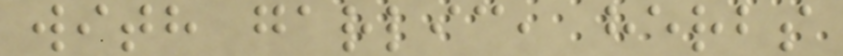with garlic, herbs
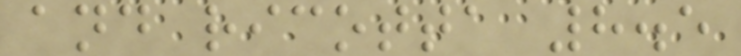and ricotta 8.5
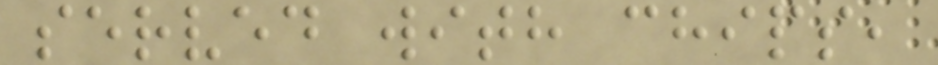served with chips,
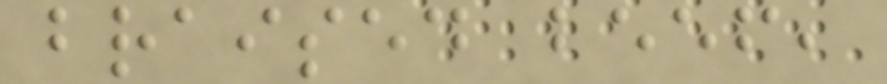braised beef,
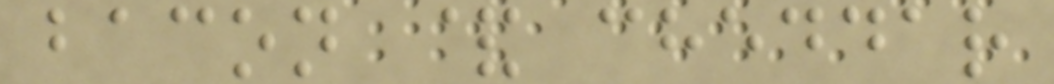bacon & cheddar
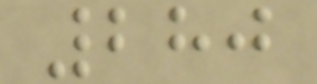280
